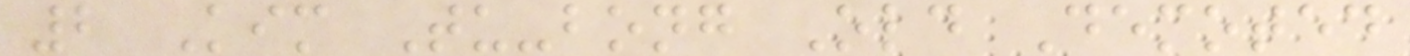2 Kim Tu-bong Old Demoted
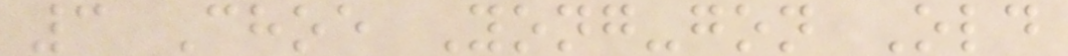3 Choe Yong-gon Old
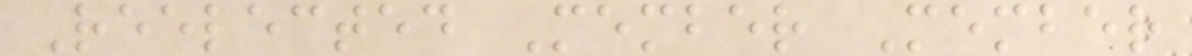Reelected Member Member
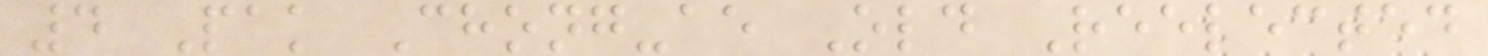4 Pak Chong-ae Old Reelected
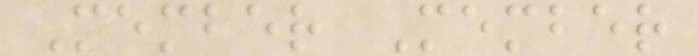Member Member
